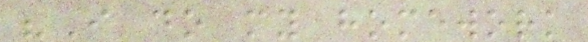"I do my homework
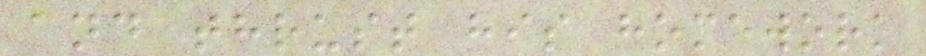and thrust his homework
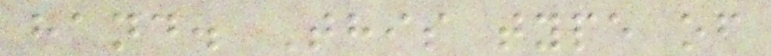hand. This type of
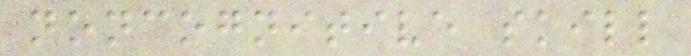noncognitive skill
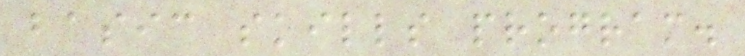basic skills program.
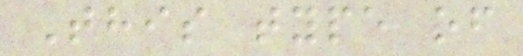This type of
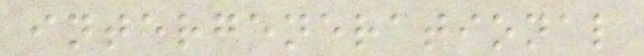intergenerational
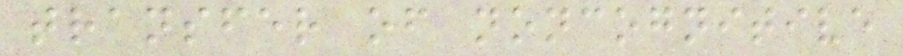transfer of noncognitive
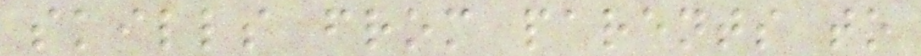skills from parents to
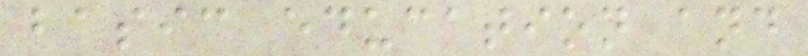basic education and
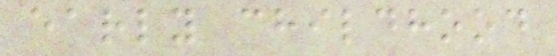early childhood
